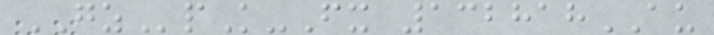GZpK-Fx 132818AU
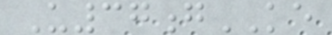U37gKE
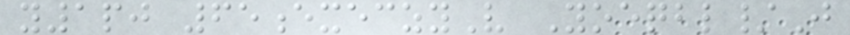y1pj 65execzyV Yoeqbl/J
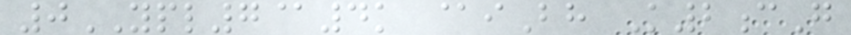0YPL7@4k @iBh K2cG
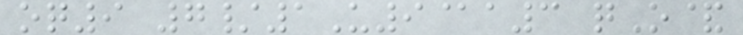oq9 7/1U9@a3 qO&
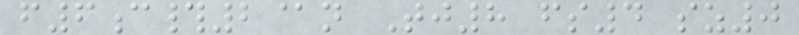f6c#2@n Tj8 fs4 sz0
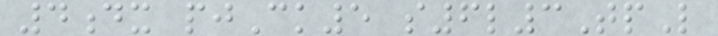4dx pjCk5 s6l3TpL
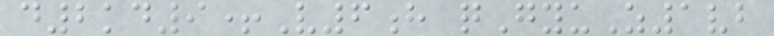d2kd9+V6h qGyuZ1vb
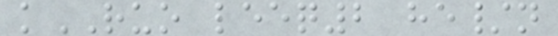kRUO leeq2 he/n
